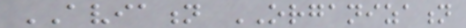AVIATION ORGANIZATION
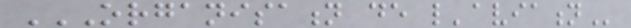ORGANISATION DE L'AVIATION
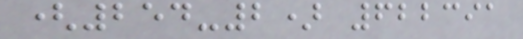(254-2) 622391
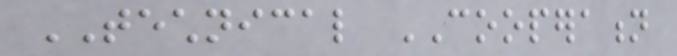TECHNICAL COOPERATION
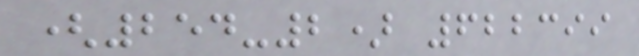(254-2) 622399
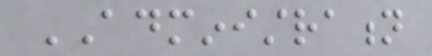ADMINISTRATION
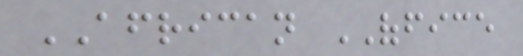AFRICAN OFFICE
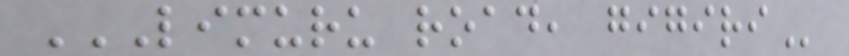LIMURU ROAD, GIGIRI
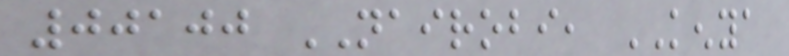00100 NAIROBI, KENYA
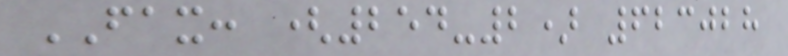FAX: (254-2) 623028
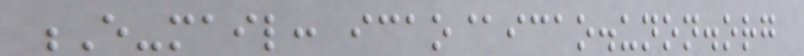E-mail: icao@icao.unon.org
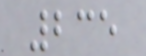235
